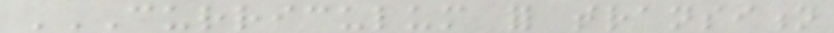CURRICULUM FOR TRANSITION
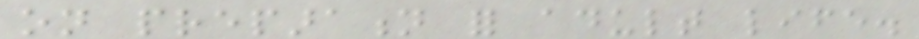on preparation for adult life.
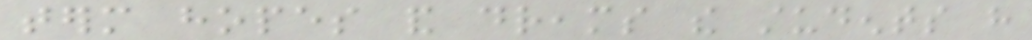term hopes and dreams the students have
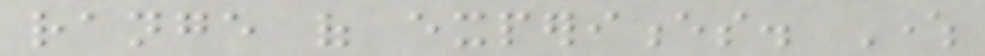range of experiences. Where
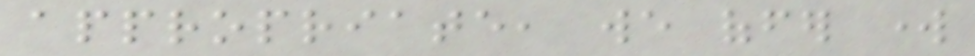appropriate, we offer work
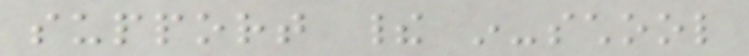support their in-school
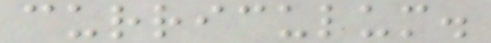curriculum.
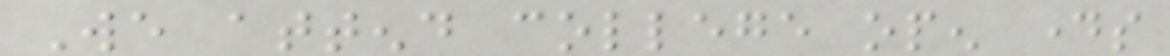We attend college open days
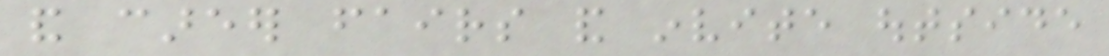and career fairs and invite outside
